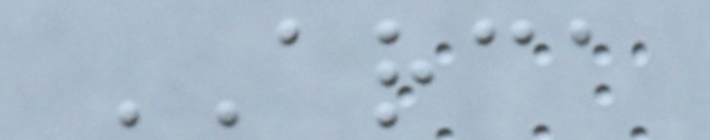ARCA
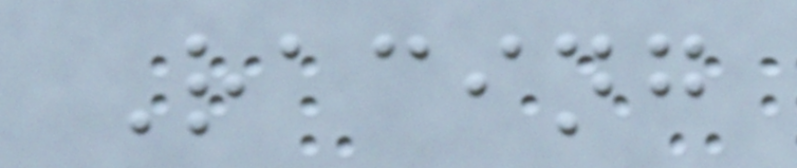Racing
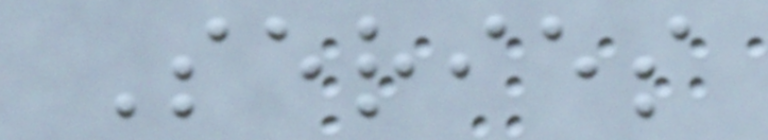Series
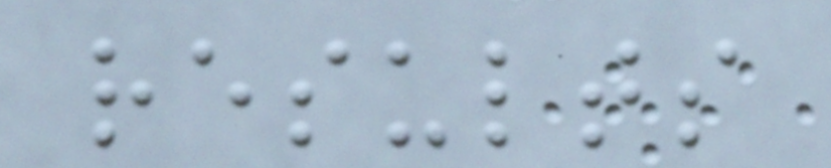results
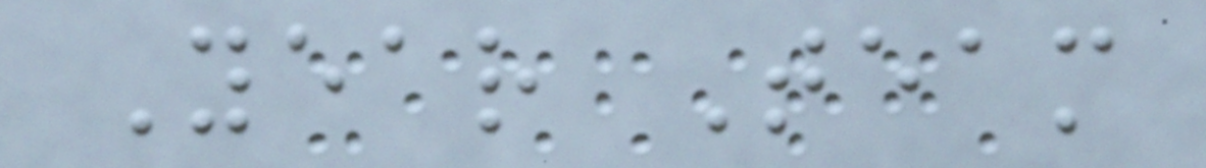Year Team
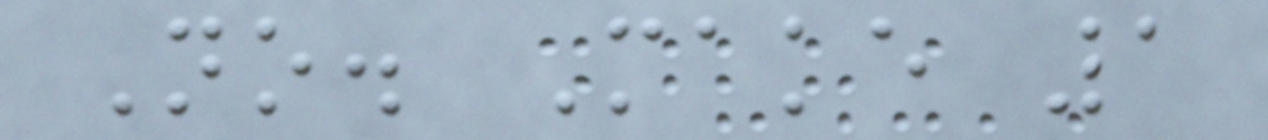No. Make 1
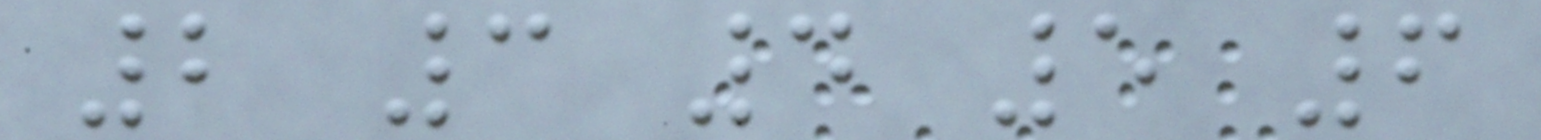2 3 4 5 6
